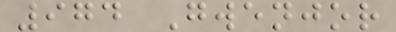974 Gwenjor
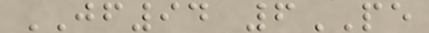JF94 6PE
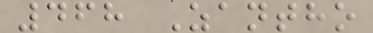468 Zantho
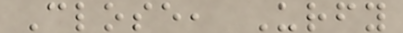Close, Urfy
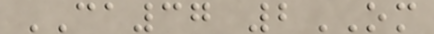CA37 2OM
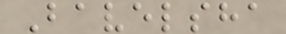Bavelsha
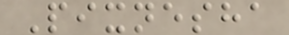Pixnesha
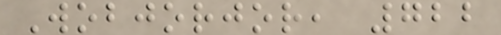Wobjorjor, 722
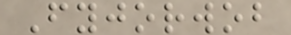Fyjorwob
